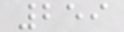259
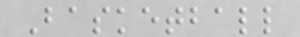Basketball
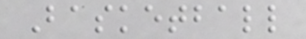Basketball
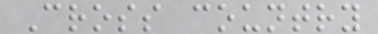Cross country
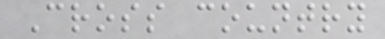Cross country
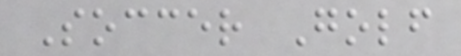Soccer Golf
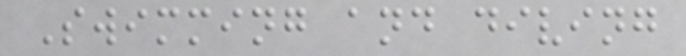Swimming and diving
